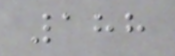188
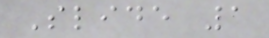Slide 1
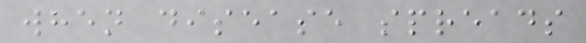when disease spreads
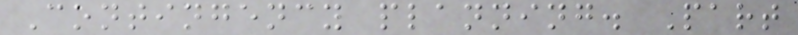Contingency planning. Part
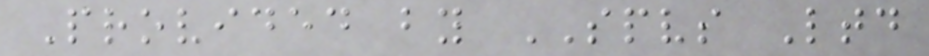Provided by SPVS Ltd
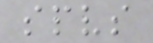spvs
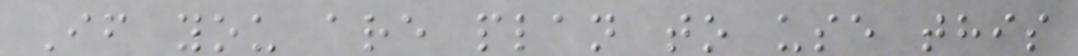If you are plan to use this
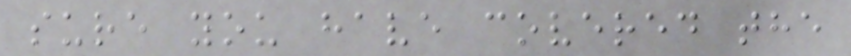sure you have covered the
